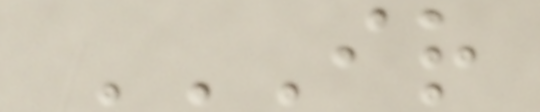IR
